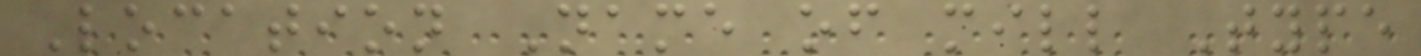Location Name of mill Type
